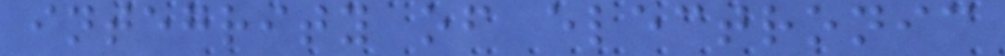integrity of electronic
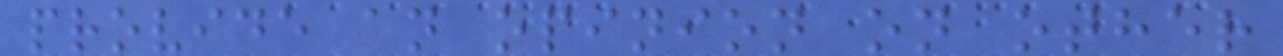provide an opinion on other
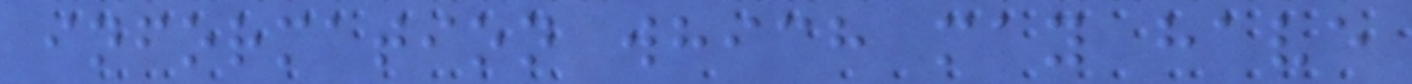information which may have
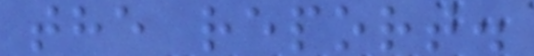the report.
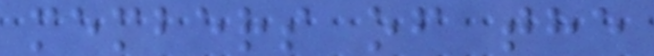members of the
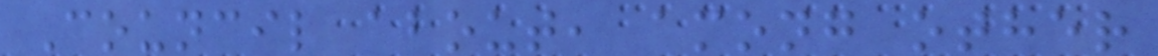Council about, among other
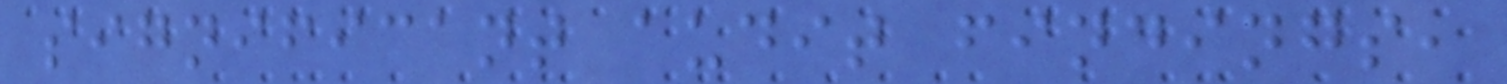significant audit findings,
